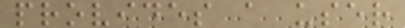provides a user
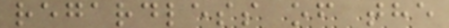regardless of the
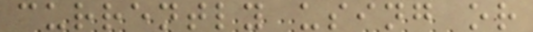currently using or
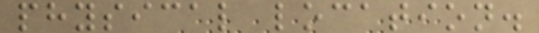physical location.
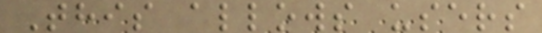This allows users
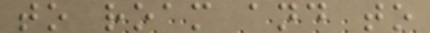to roam and to
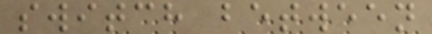switch between
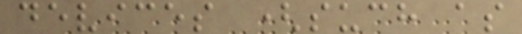devices (such as
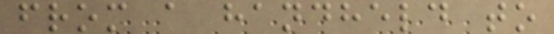from a handheld to
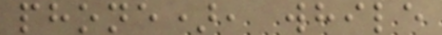phone), while
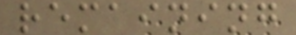remaining
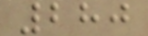280
